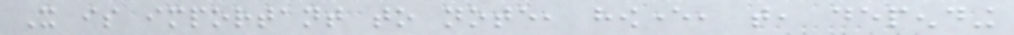It is important to note, however, that, depending
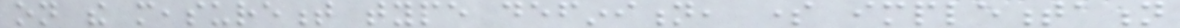on the measurement type definition, some implementation
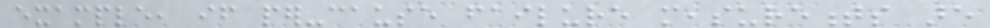example, if per-cause failure measurements are
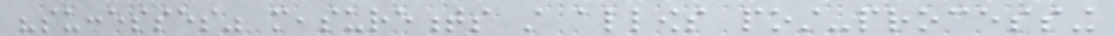"successes" measurements still allows post-processing
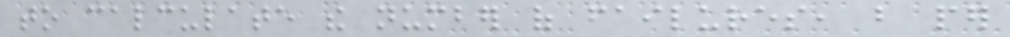to calculate the number of failures, but per
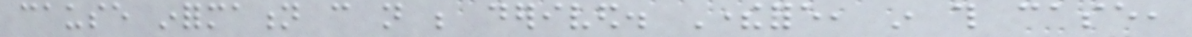cause information can not be derived. Therefore, in this case,
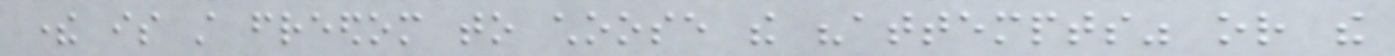there is still freedom to choose the "attempts" or the
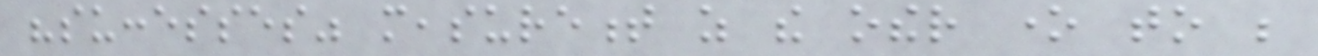"successes" measurement as the other one to be
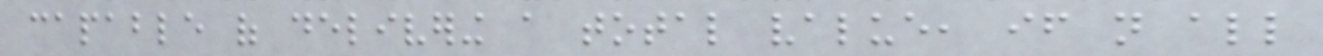capable of delivering a total value, if not all
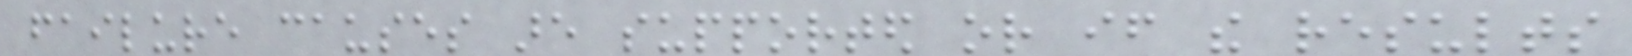failure causes are supported or if the results
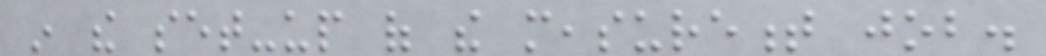in the set-up of the measurement job.
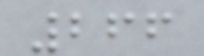266
